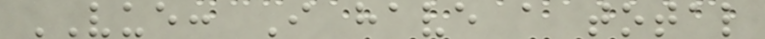VUE: I have a total
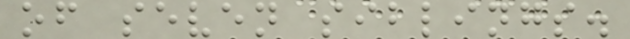of seven siblings.
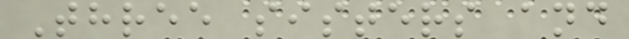Three sisters and
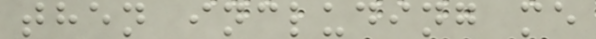then including me
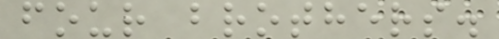four brothers.
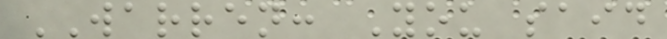WARREN: You said
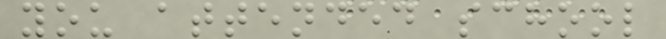you attended school
